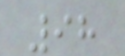98
